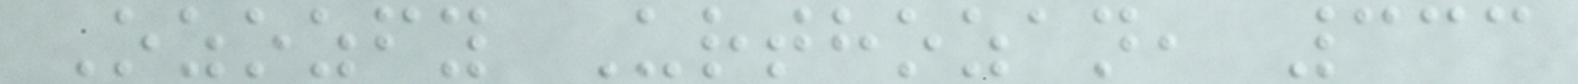Ozozfy Urthozan, 333
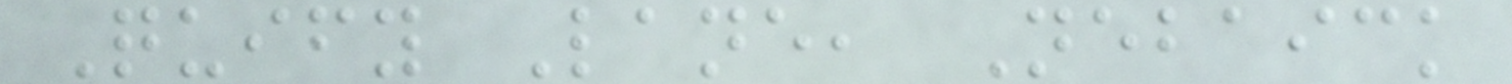Quify Lane, Nebaick
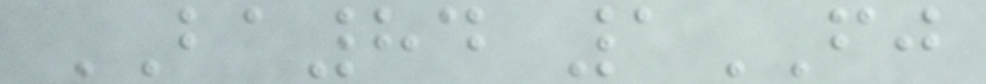BA84 1FJ
